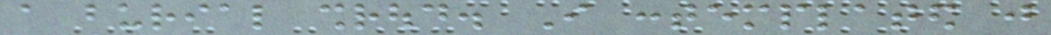a burial shroud. I contemplated just
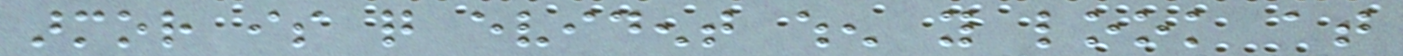armor is quite evident when you look at
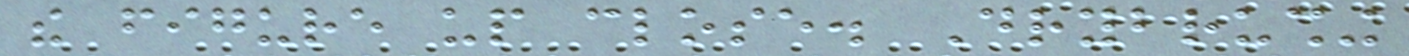the figure up close. Drybrushing
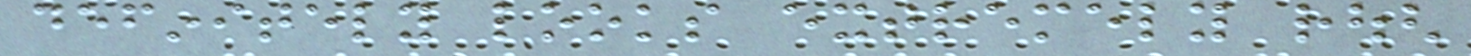definitely looks extremely rough
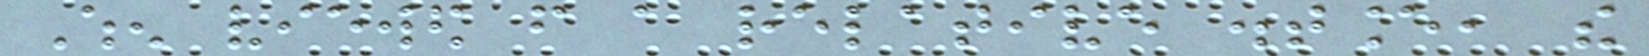When viewed from a relative distance, the
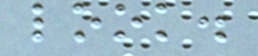look.
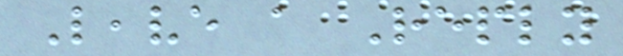Leave a Reply
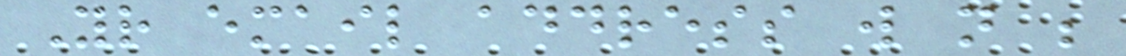Your email address will not be
